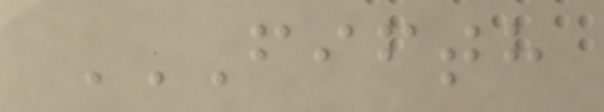FIFTH
